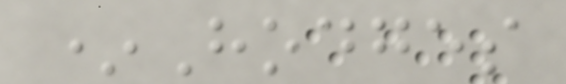*Hodges
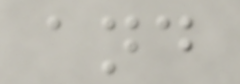and
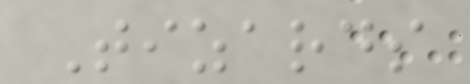Tizards
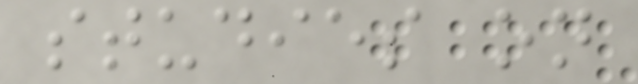studies on
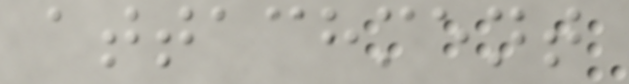attachment
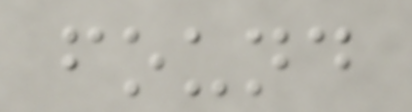found
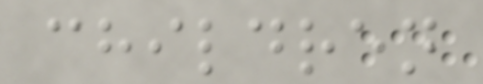children
